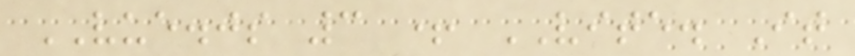VUE.js 3 + VITE. It
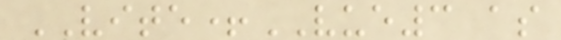VITE+VUE3 as
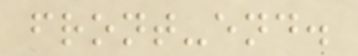front-end.
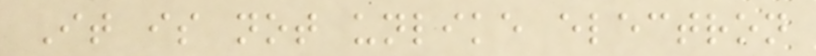It is not unlike electron
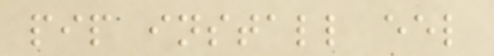pip install eel
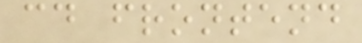cd frontend
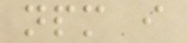npm i
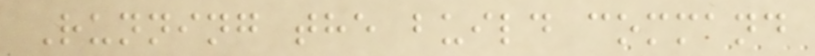Running the build command
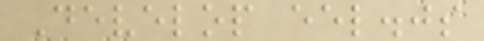Develop eel.js
